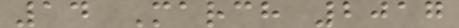14 March 2017
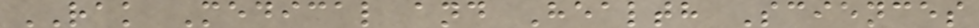RAK Medical and Health Sciences
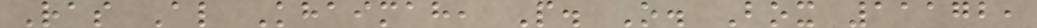Ras Al Khaimah, P. O. Box 11172,
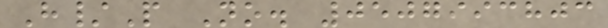H/P No. 0507993803
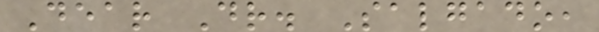Dear Dr. Salgado,
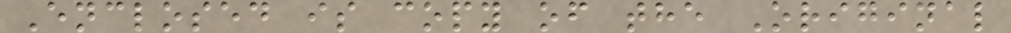Enclosed is copy of the Original
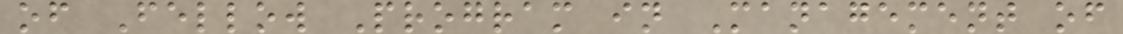of Fellow Program in Management of
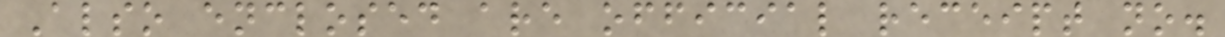Also enclosed are official receipt no.
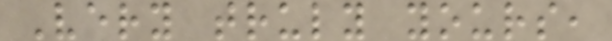Very truly yours,
